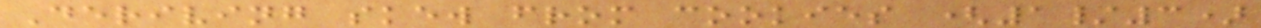Deriving skew from cookies (1/3)
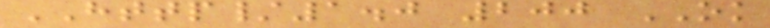HTTP/1.0 200 OK
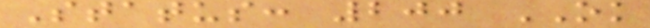Status: 200 OK
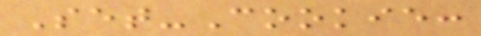Set-Cookie:
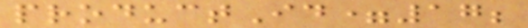productId=17;
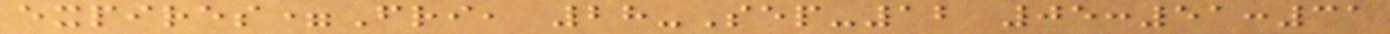expires=Fri, 28-Sep-12 05:51:31
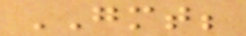GMT;
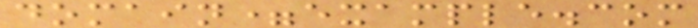domain=example.com
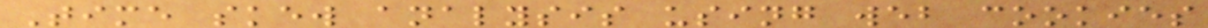Time skew analysis using web cookies
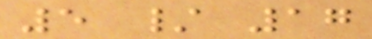5 / 17
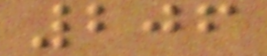206
